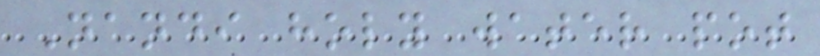Nandi holy water pot
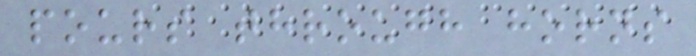pours through horns
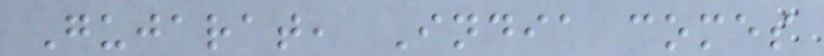Gujarat, India comes
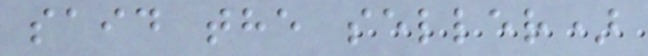said the seller)
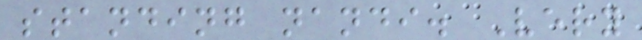standing nandi. Very
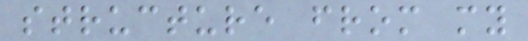structure from my
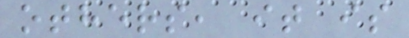others, it is
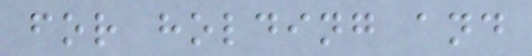for holding and
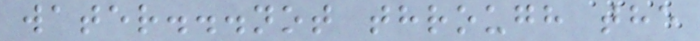water...not through the
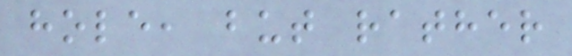hole, but rather
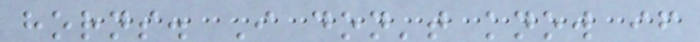horns. I don't know if
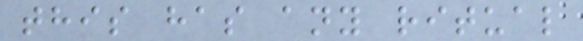this has any ritual
